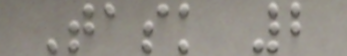Task 2
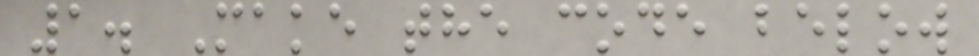1. Make the code below
